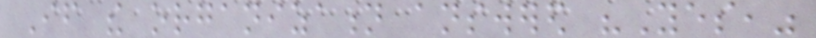If the organization answered "Yes,"
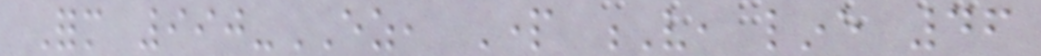Form 990-EZ, Part V, line 46
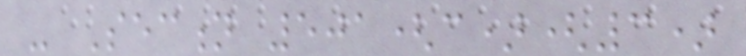- Section 501(c)(3)
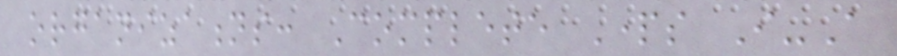organizations: Complete Parts I-A
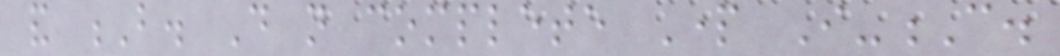and B. Do not complete Part I-C.
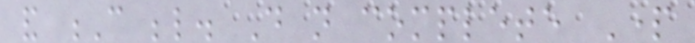and C below. Do not complete Part
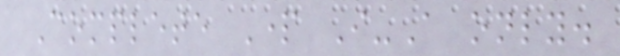Complete Part I-A only.
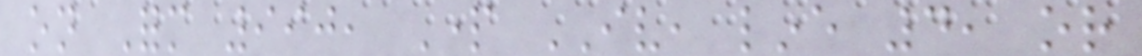on Form 990, Part IV, line 4, or
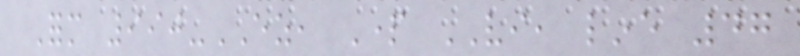Form 990-EZ, Part VI, line 47
